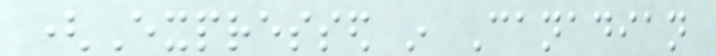(Expressed in Canadian
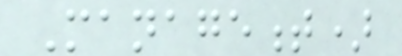Management)
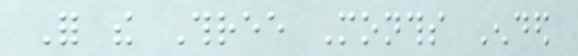For the Three Months Ended
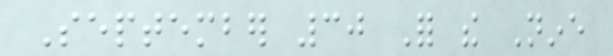September 30 For the Nine
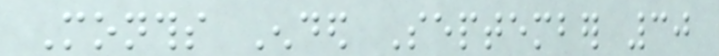Months Ended September 30
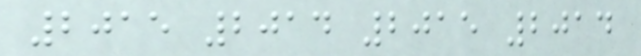2015 2014 2015 2014
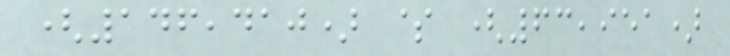(146,410) $ (63,951)
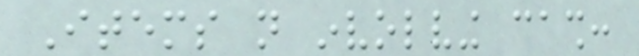Items not involving cash:
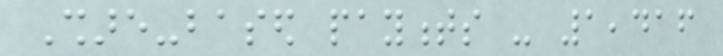Share-based payments - 1,416
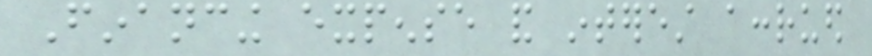Financing expense and interest accrued
